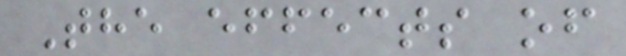The effects of
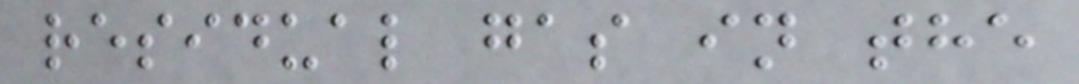residual gas in the
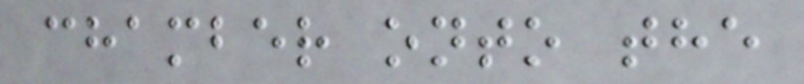chamber onto the
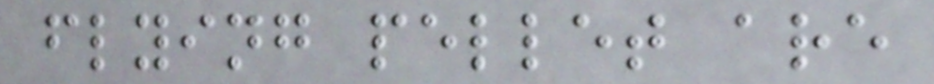flying pellet are
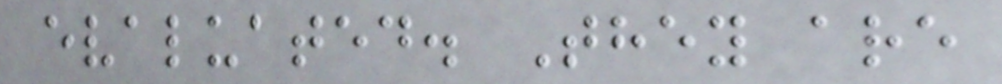evaluated. They are
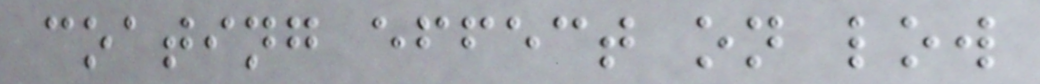coating effect on low
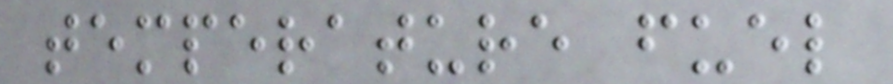temperature fuel
